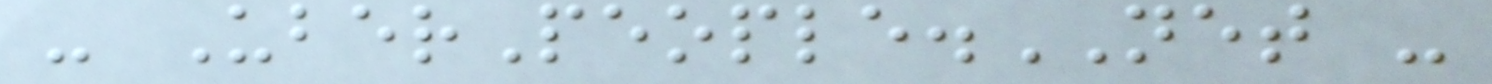- UberPeople.NET -
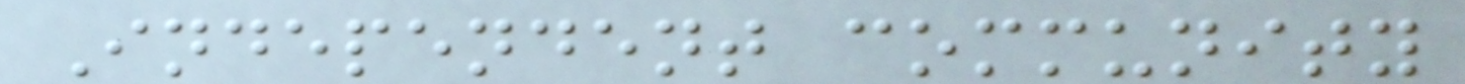Independent community
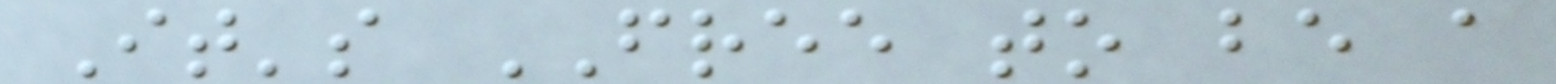It's FREE to be a
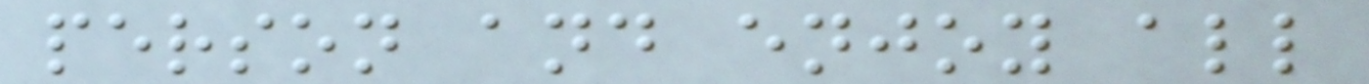person and enjoy all
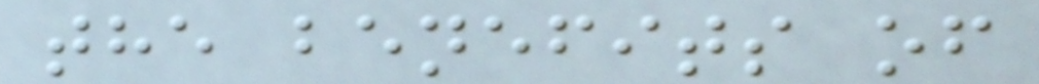the benefits of
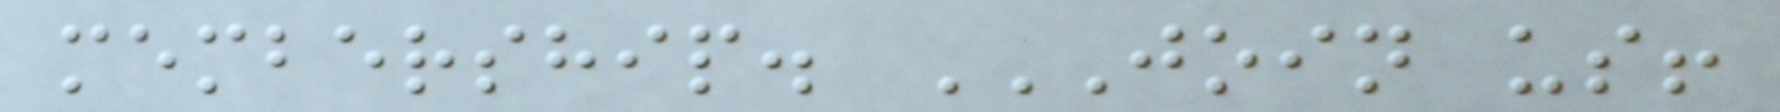membership. JOIN US!
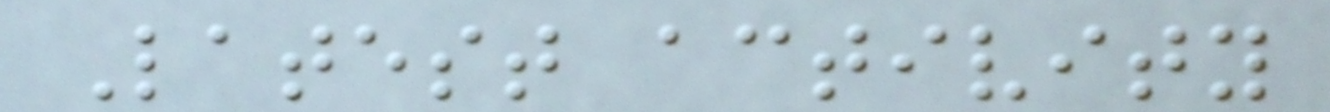Latest activity
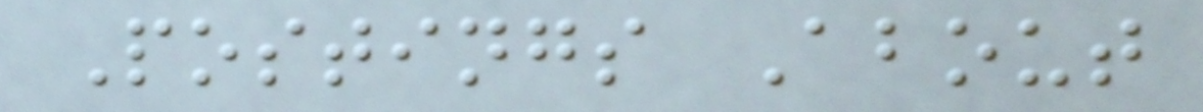Postings About
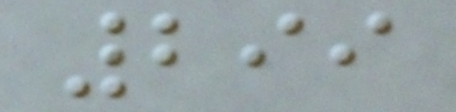299
